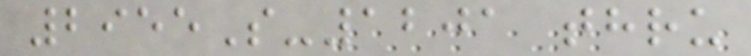2955S-1201 thru
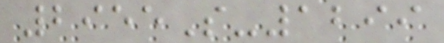2955S-1299
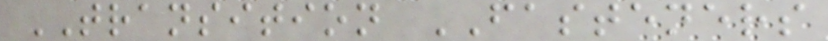TRANSITION FASTENERS
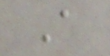A
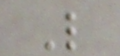L
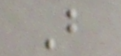B
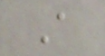A
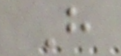H
